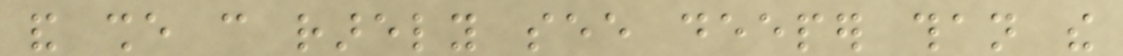and she can rarely see deeper than the
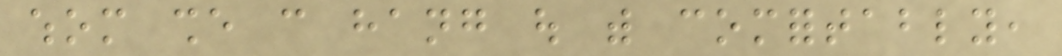whom she can hang out with comfortably,
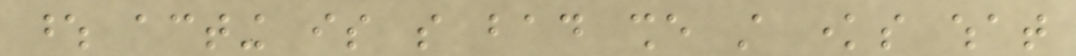whose acting is so bad she still knows what
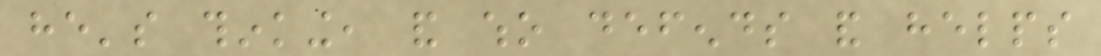he's thinking, and who defends and helps
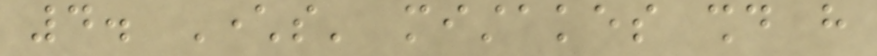4. Characters' mistakes should have
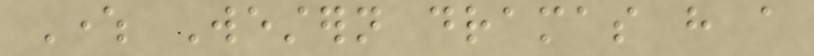Where Western dramas have a
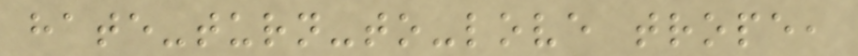hate-turn-to-love trope,
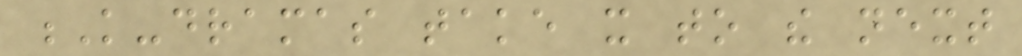K-dramas take it to the next
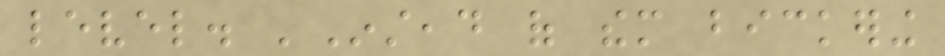level. 'Instead of them bickering
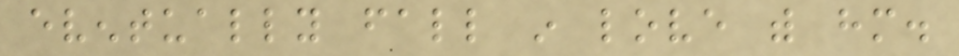eventually fall in love with him.
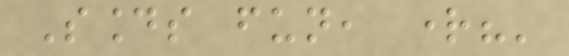Sounds fun, right?'
